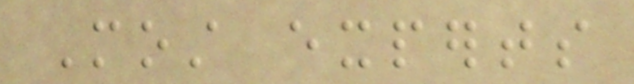Most experts
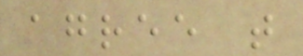agree that
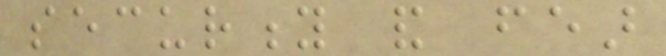security and fear
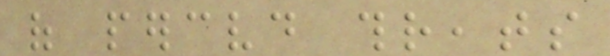of perceived threats
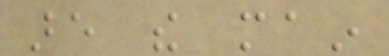are the main
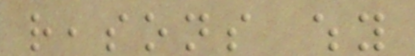reasons why
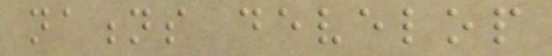nations develop
